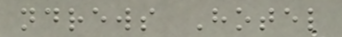ndrews Hotel
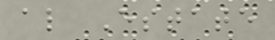al Estate
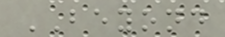BEYOND
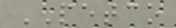PETCO
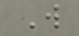W
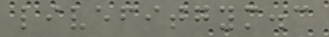livefitgym.c
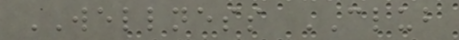WELLNESS CLUB
